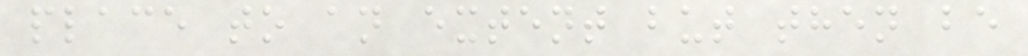place to an extent but then be
